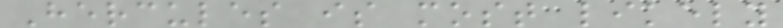Hercules is most likely
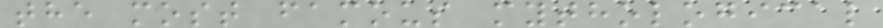the most famous mythological
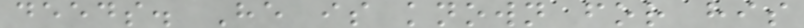deeds. He is known for his
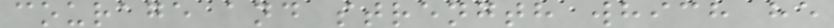courage and strength which he
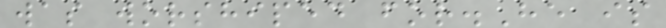was worshiped for.He is
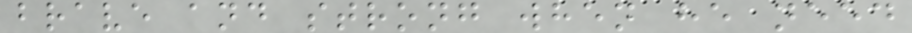brave and strong when he need
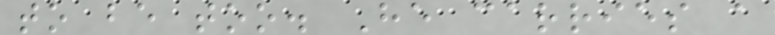to be too. He carries a
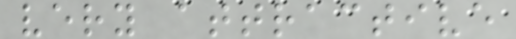very attractive
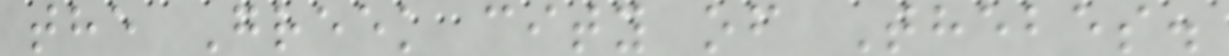the Greek city of Thebes.
